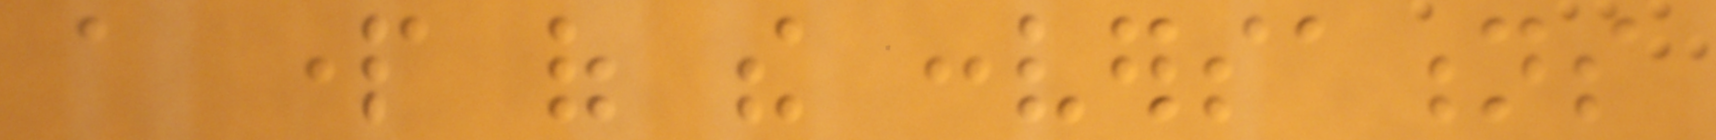a part of the conversations
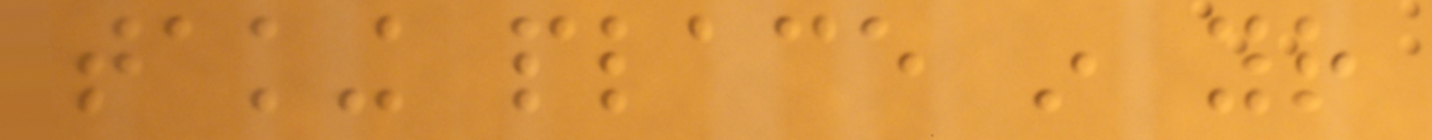taking place in your
